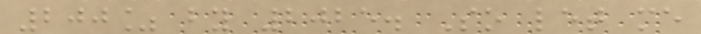200% by 2025. So let me
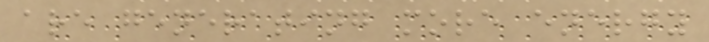are generating more energy
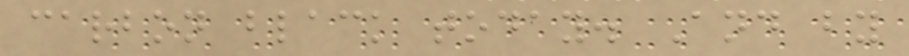carbon black today. And by
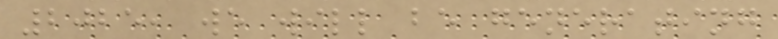2025, we will be generating
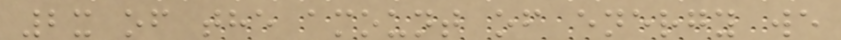2x of the amount of energy we
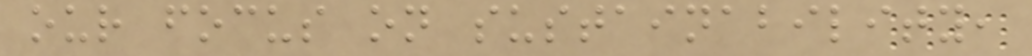our focus on sustainability,
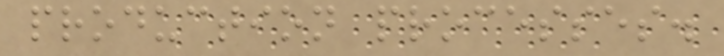production processes.
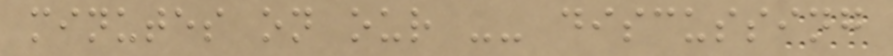minutes on our -- discussing
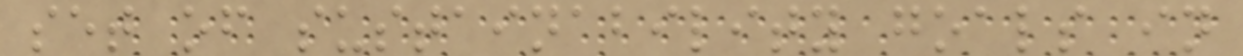set of sustainability goals in
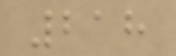218
